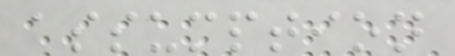assumption
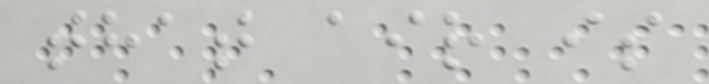that air is
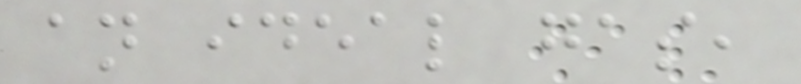an ideal gas,
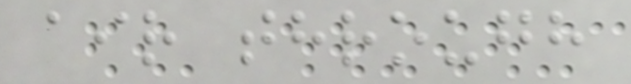air through
